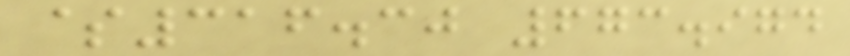$316.30 673.974
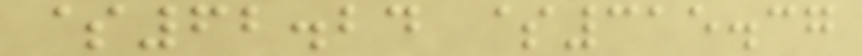$62.24 $315.37
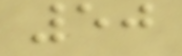50
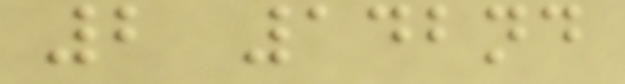2 142nd
